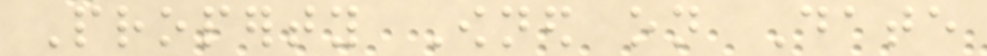Property Owned on Date
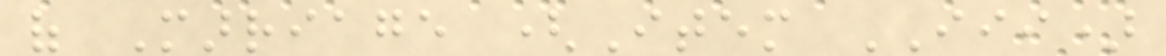of Marriage (Item III)
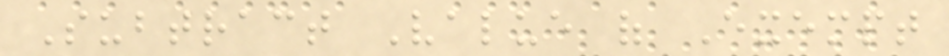Subtract Value of Exempt
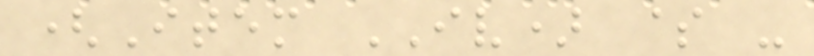(Item IV) $ -
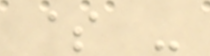$ -
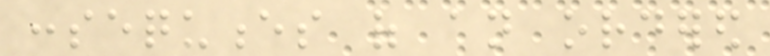consequences of an ordered
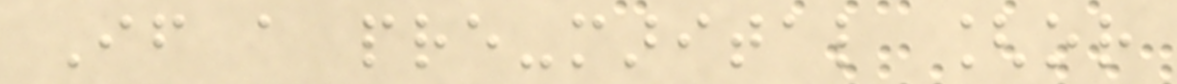If a pre-marital [or
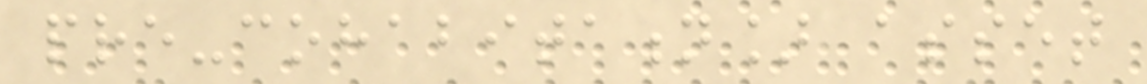pre-cohabitation] asset
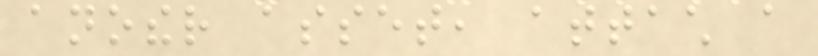another asset, attach a
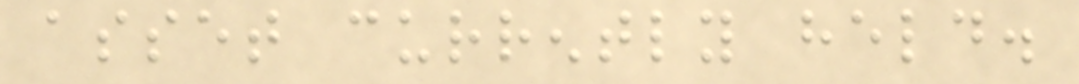asset currently held.
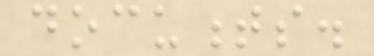documents.
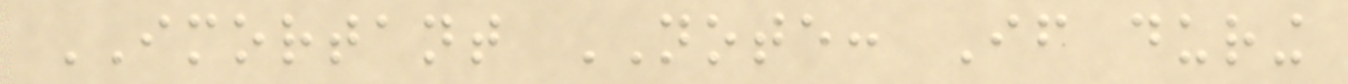IMORTANT NOTE: If during
